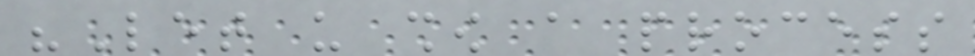"Let us show a process
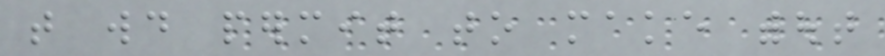that would permit to make without
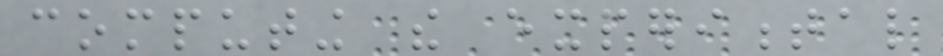computing the experimental
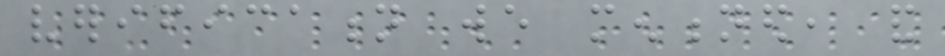verification we mentioned, and
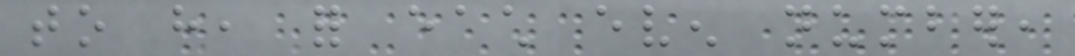to have, for each even number,
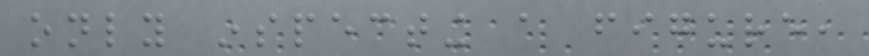only inspecting a figure,
